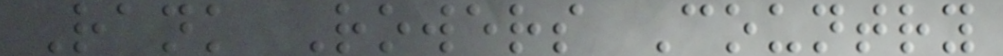Rank Rowers Country
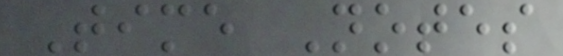Time Notes
